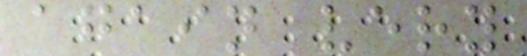again very
